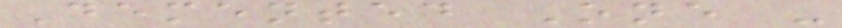Demented One -
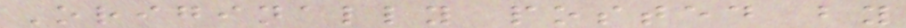Originally posted by
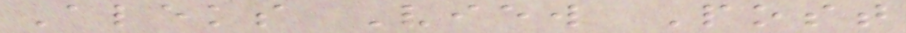Aleks View Post
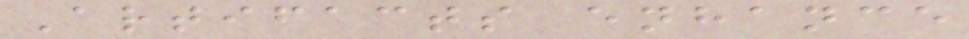Artifacts enhance
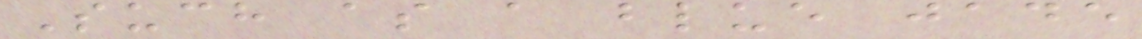Such as a blue jade
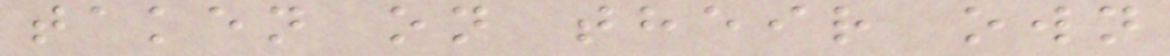taken on their own
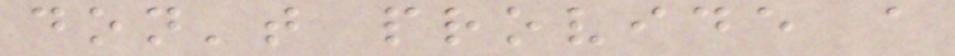don't provide a
